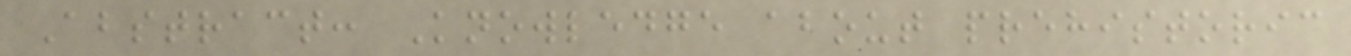Abstract: Knowledge about prehistoric
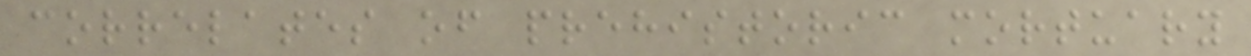correlates of prehistoric mortuary
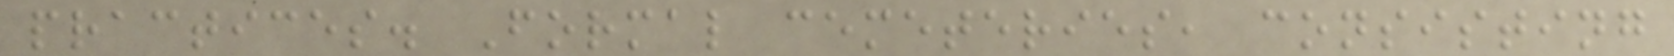practices. Formal cemeteries, consisting
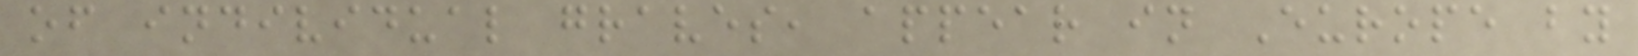of individual graves, appear in Europe by
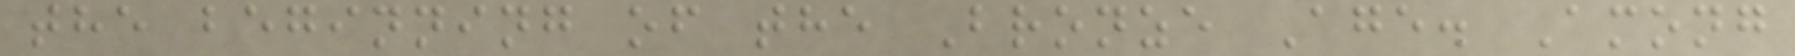the beginning of the Bronze Age. Among
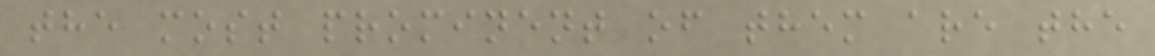the most prominent of them are the
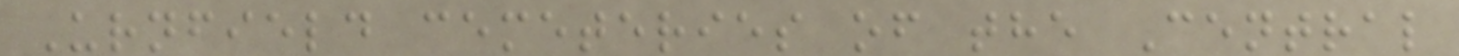Urnfield cemeteries of the Central
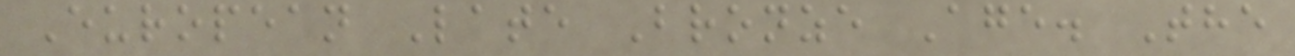European Late Bronze Age. The
